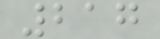217
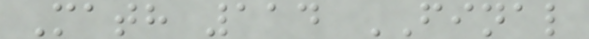Math 114 FINAL
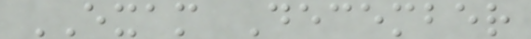EXAM December
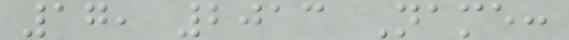17, 2013 Name:
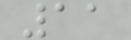11
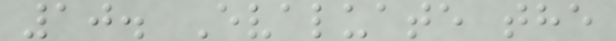10. Evaluate the
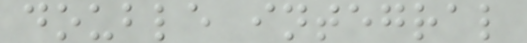double integral
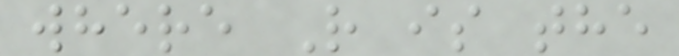where R is the
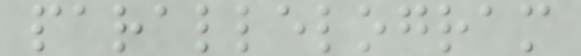parallelogram
